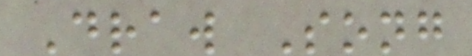Draw Song
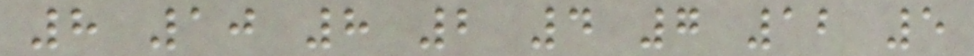8 10 8 2 4 7 12 5
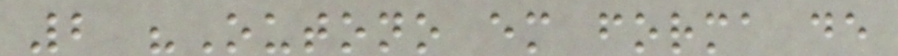2 "Outono em forma de
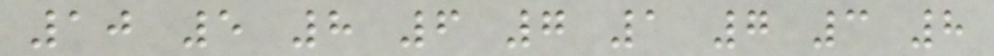10 5 8 6 7 1 7 3 8
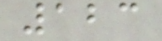123
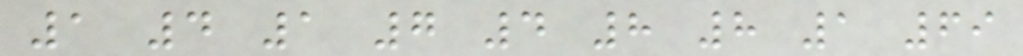1 4 1 7 4 8 8 1 69
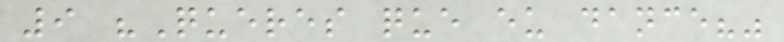9 "Queres que eu dance?"
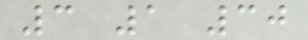3 1 30
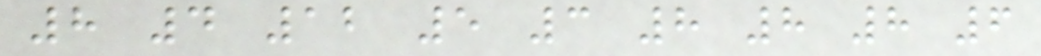8 4 12 5 3 8 8 8 6
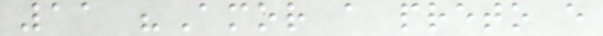11 "Amor a preto e
